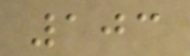103
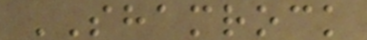SHAMROCK
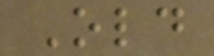Old
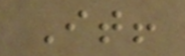It!
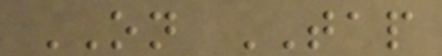ON TAP
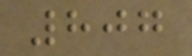807
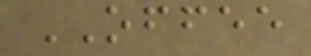OFFEE
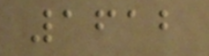1612
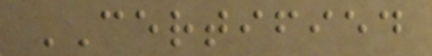CERTIFIED
